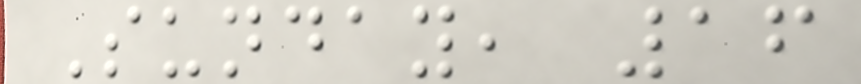Sunday, 16
